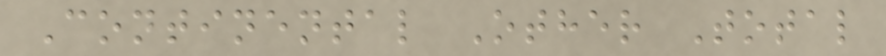Continental Other Total
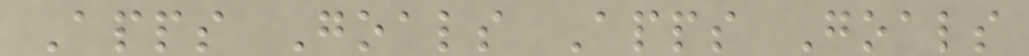Apps Goals Apps Goals
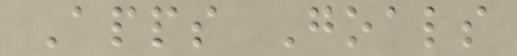Apps Goals
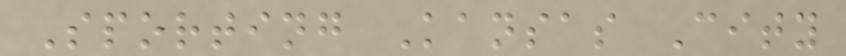Sporting Kansas City
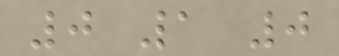0 1 0
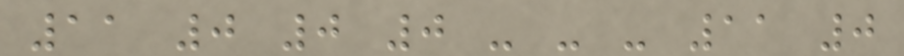11 0 0 0 - - - 11 0
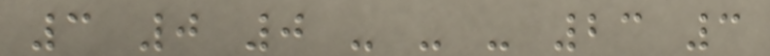3 0 0 - - - 23 3
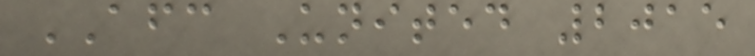AFC United 2015
